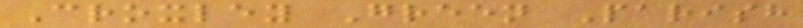Croxley Green Parish
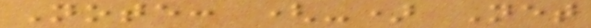Note: (-) Net
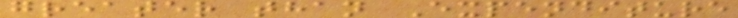greater than Expenditure
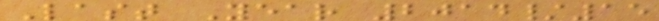Last Year 2014/15
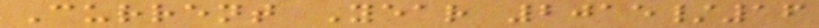Current Year 2015/16
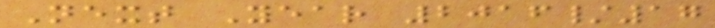Next Year 2016/17
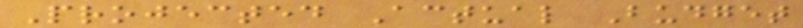Projected Actual Budget
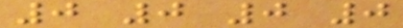0 0 0 0
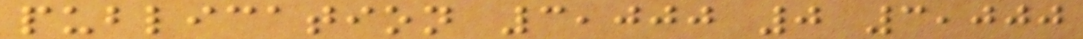publication 3,000 0 3,000
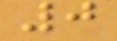0
